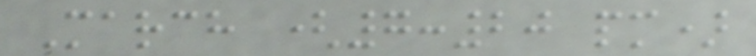March (7:20 pm)
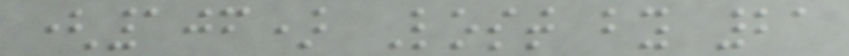(106) Lost by 21
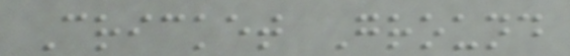Cricket Ground
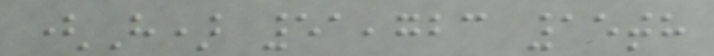(H) 51,723 15th
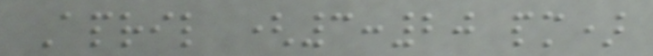April (3:20 pm)
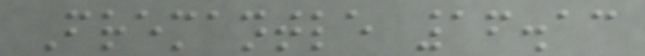Fremantle 16.13
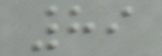89
